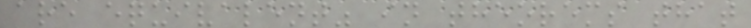are equivalent" in theorems that
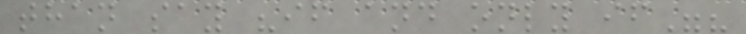than say "if and only if"?
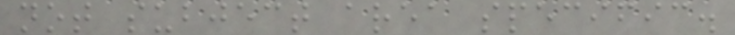not subject area specific.
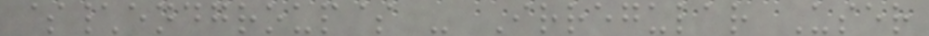$\endgroup$ - Irregular User
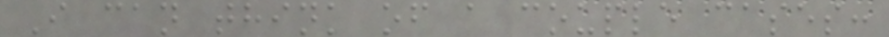I can think of a couple cases:
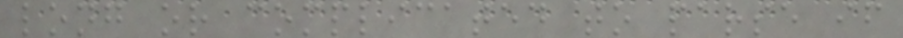long or complicated to parse if
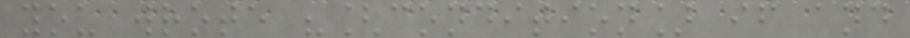you wrote "[condition] if and
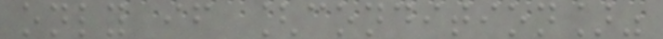only if [condition]"
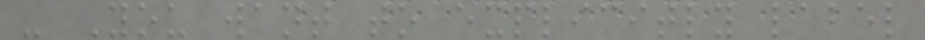- You want to explicitly label
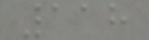118
